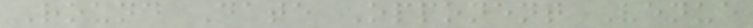Round Date Opponent Venue
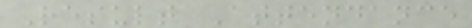Result Attendance
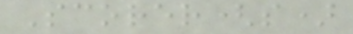Scorer(s)
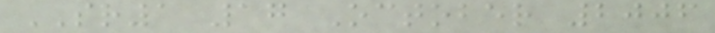SR1 17 October 2006
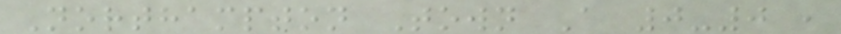Northampton Town A 0-0 ,
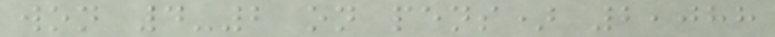won 4-2 on pens) 2,088
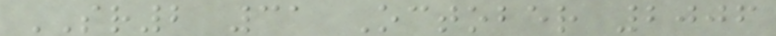SR2 31 October 2006
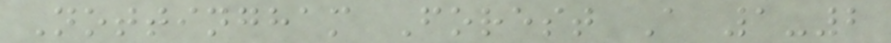Nottingham Forest A 1-2
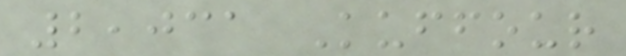2,031 Kuffour
